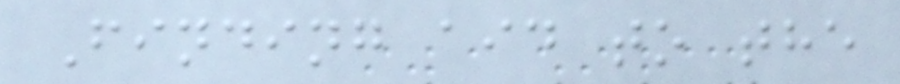Finding aid to the
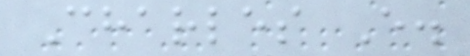Charles E.
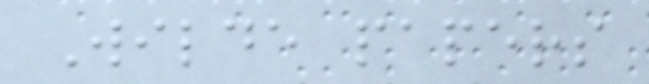Wilde papers
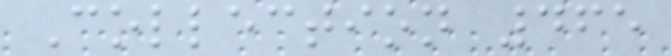Collection 465
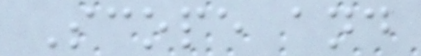Scope and
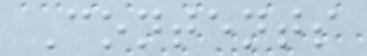Contents
